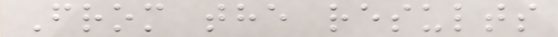From the results
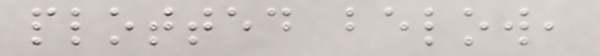plotted below,
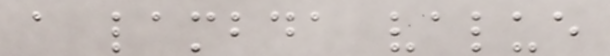a lambda value
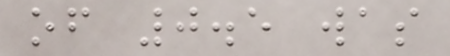of 0.5 was
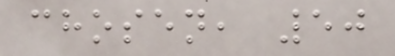chosen, 50
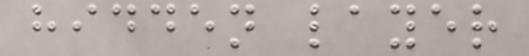hidden layer
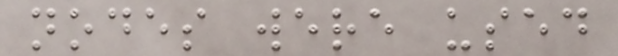nodes were used
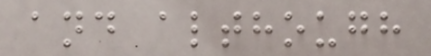and although
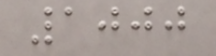1000
